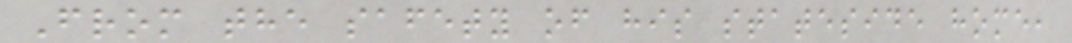From the safety of his stateside home,
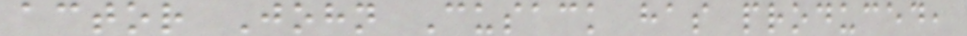actor John Cusack has produced,
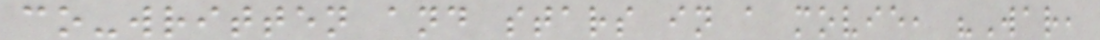co-written and stars in a movie, "War,
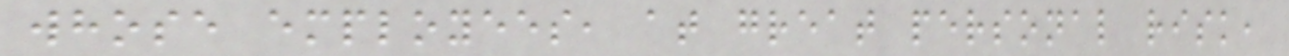whose employees, at great personal risk,
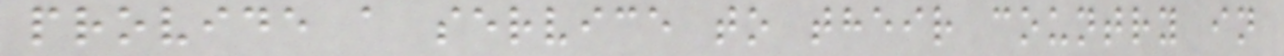provide a service to their country in
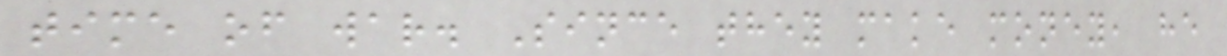time of war. Since they make money, he
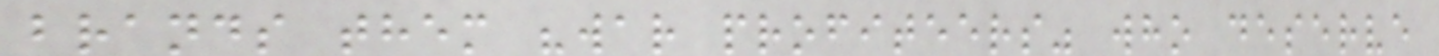brands them "war profiteers" who deserve
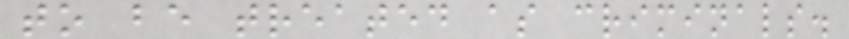to be treated as criminals.
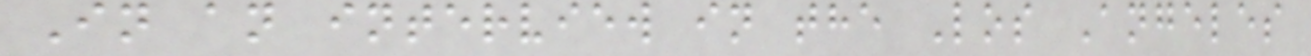In an interview in the Los Angeles
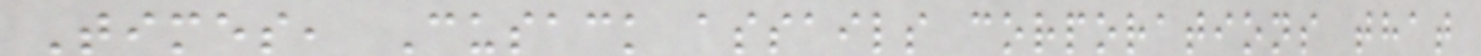Times, Cusack assails corporations that
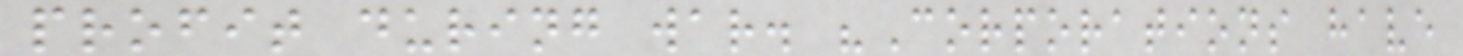profit during war. "Corporations have
